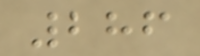286
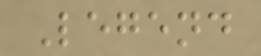Legend
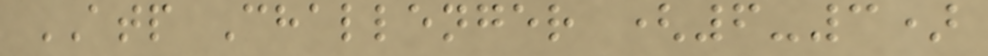ATP Challenger (6-3)
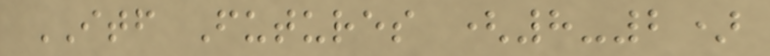ITF Futures (8-2)
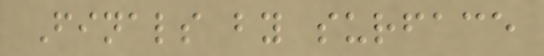Finals by surface
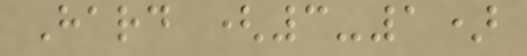Hard (3-1)
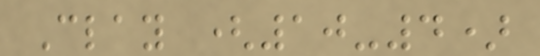Clay (10-4)
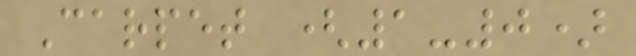Carpet (1-0)
